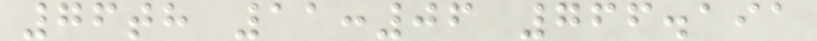76th 11:06 766.191
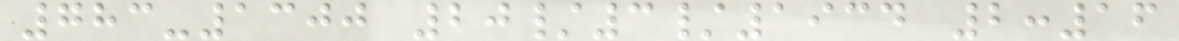783-1300 20/3/1934 2:16
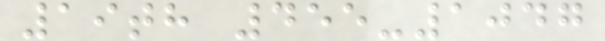19th 455-1047
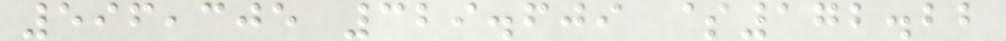596,305 329.609 $172.22
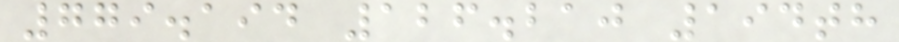779.194 126.210 194th
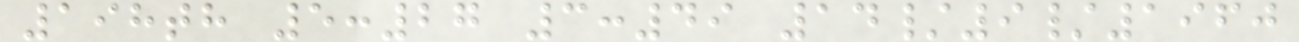198th 5:27 3:49 14/9/1960
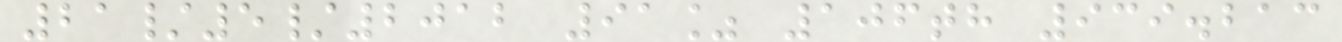21/5/2012 91% 106th 939.213
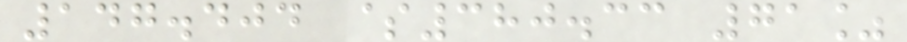147.404 $380.33 71%
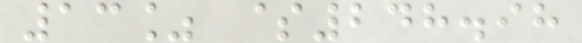13% $248.98
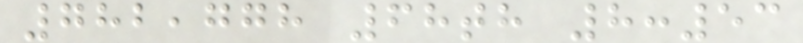782,778 68th 8:53
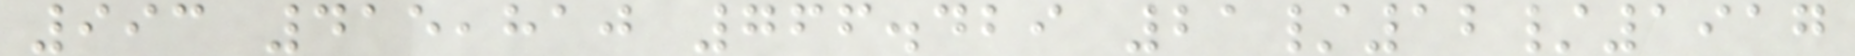993 415,810 766.429 21/12/1917
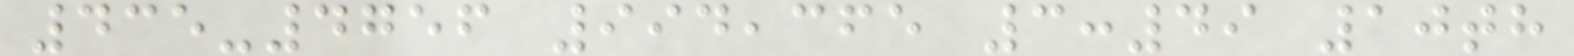435-4756 994,365 3:49 10th
